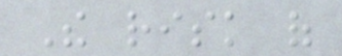The risk of
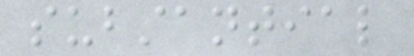substantial
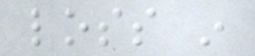loss in
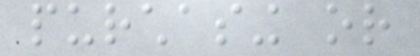purchasing or
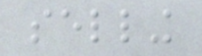selling
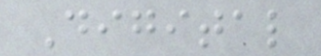Digital
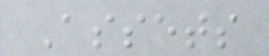Assets
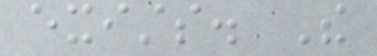exists. The
